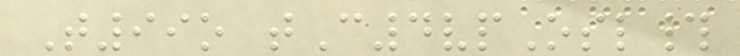T99o tC4vpOsl#
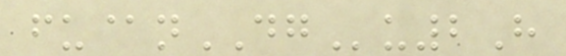fu@nDGu2H
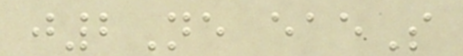j2Ne eaeS
